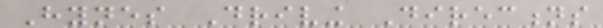Hynes Driving Directions
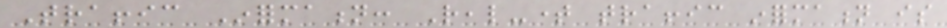Traffic Information: Real-time traffic information is
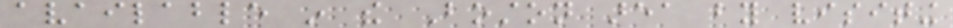available in the Boston area by visiting
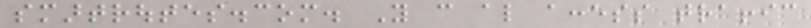smartroutes.com. You can also access traffic
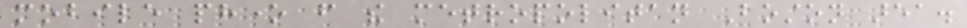mobile phone from the metropolitan Boston area.
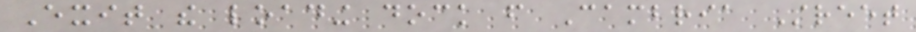Exit the loading dock from Cambria Street
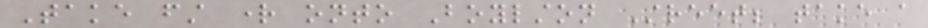Take first right onto Boylston Street; take a
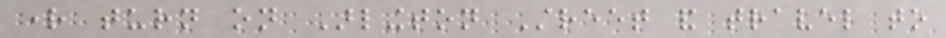right turn on Arlington Street and travel to
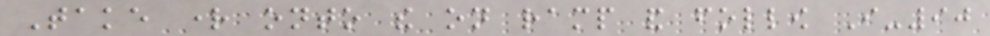Take right onto the on ramp and follow I-90
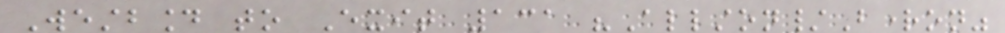Westbound to Exit 131 "Allston/Brighton"
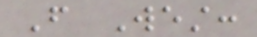From West:
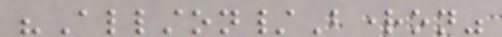"Allston/Brighton"
